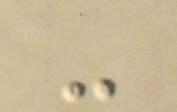-
